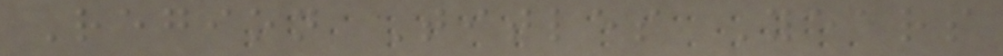Region Titles Years
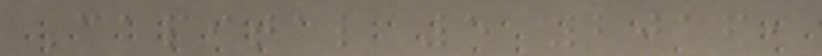Capital 5 2016,
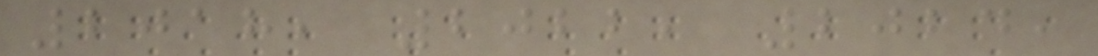2018, 2022, 2024,
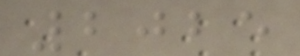2025
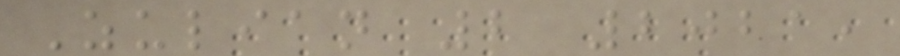Zulian 2 2021,
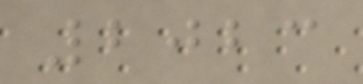2023
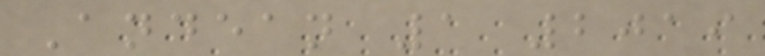Andean 1 2019
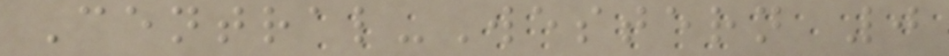Central-Western 0
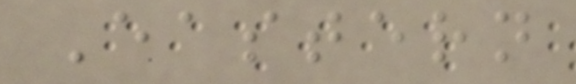Eastern
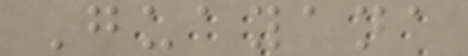Guayana
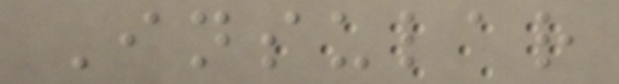Insular
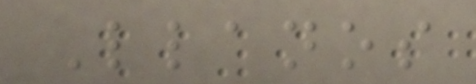Llanos
